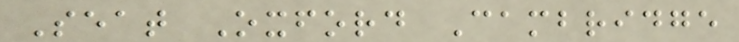Seat Oxford Cambridge
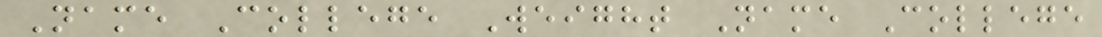Name College Weight Name College
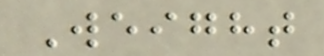Weight
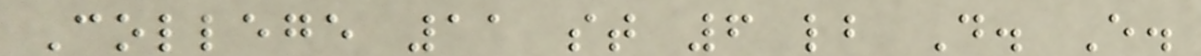College 11 st 6 lb D. E.
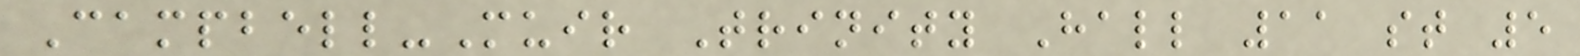Campbell-Muir Trinity Hall 11 st 5
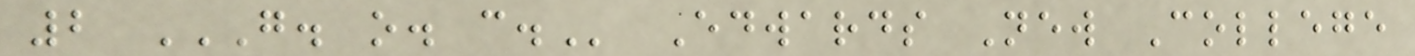2 G. O. C. Edwards New College
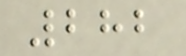282
